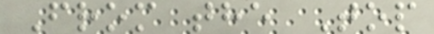From the Top
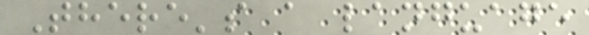There's a language
